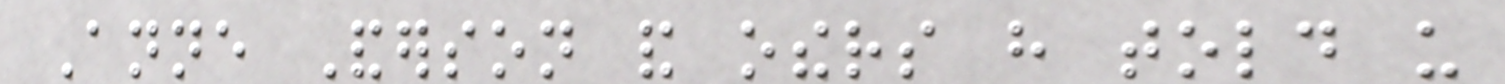Anne Anderson and others have told us
